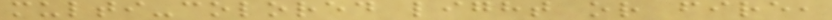multi-colored light or fire,
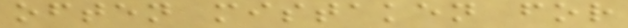often mistaken for
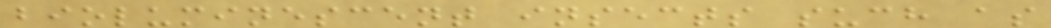bioluminescent insects such as
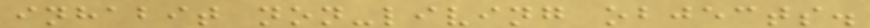inhabit non-living objects.
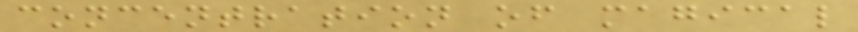concentration of magical
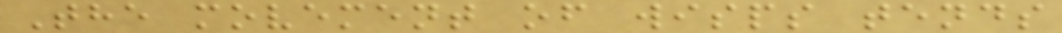The movement of wisps tends
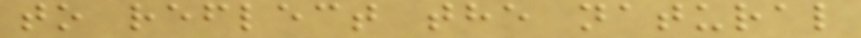to reflect the natural
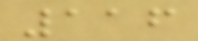116
